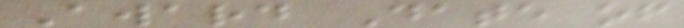Award Date of
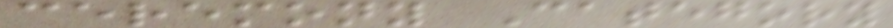ceremony Category
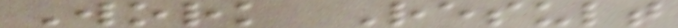Work Result
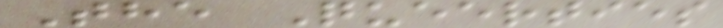The Queerties
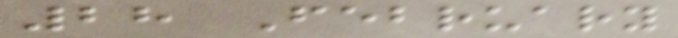28 February
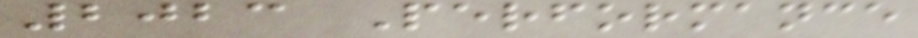2023 Performance
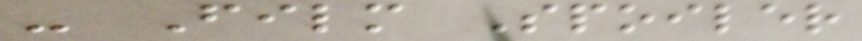- Film Spoiler
